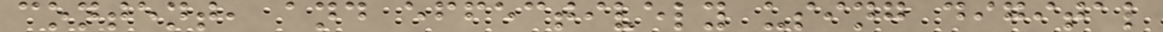content, and effectively using digital
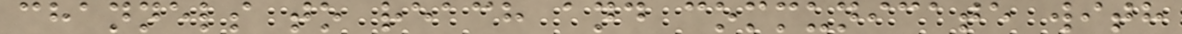channels to reach and communicate with
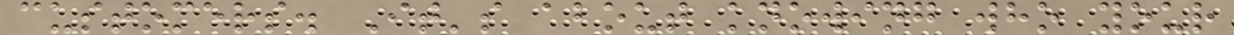customers. It's about knowing who your
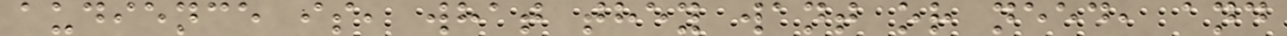audience is, what they want or need, and
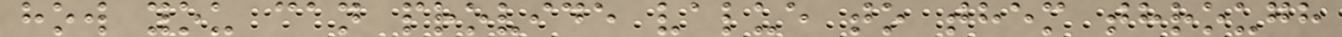how you can provide value to them through
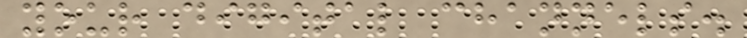your digital channels.
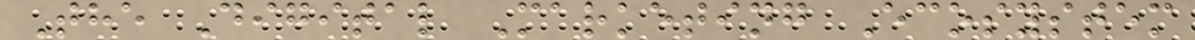The Digital Marketing Ecosystem
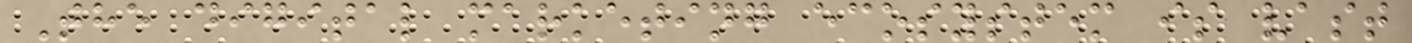The digital marketing ecosystem is vast
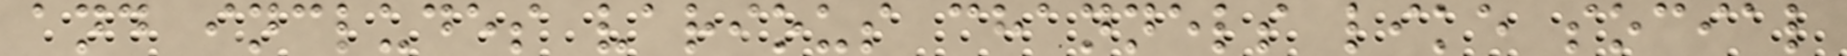and includes various channels like social
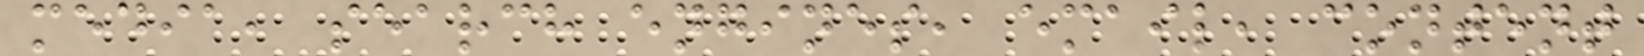media, search engines, email, content
